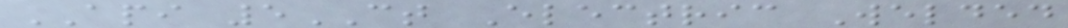API 5CT Electric Welded
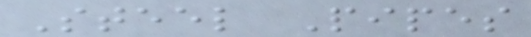Steel Pipes
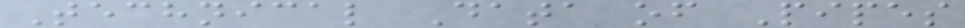Technical Data of Pipes
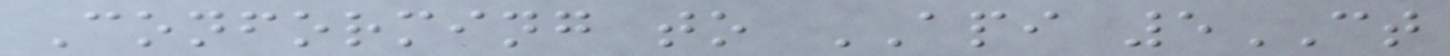Conforming to API 5CT
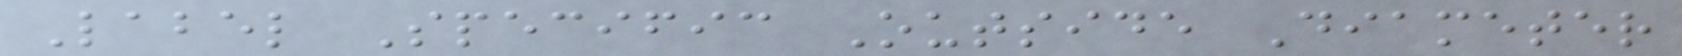Label Specific Outside Diameter
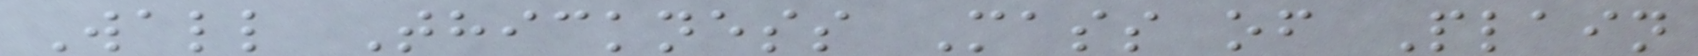Wall Thickness Mass of Plain
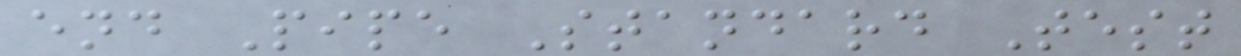end Pipe Standard Test
